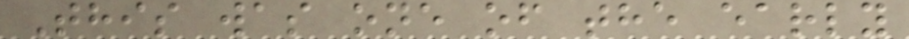This was one of the early
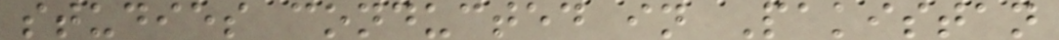studies conducted in Pakistan
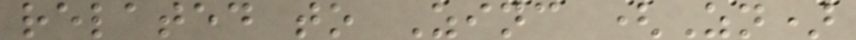related to Zinc (Zn)
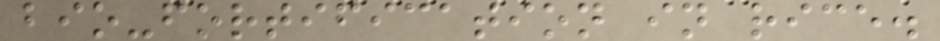bio-fortification in rice.
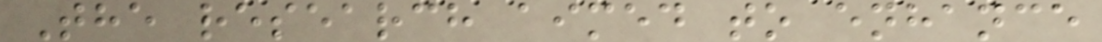The research aimed to enhance
